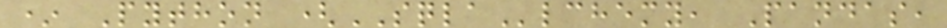* Python (SQLAlchemy, Pandas,
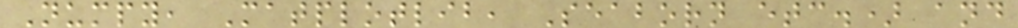Numpy, Matplotlib, Seaborn etc.) and
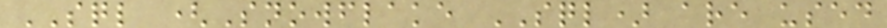SQL (Snowflake SQL) are used
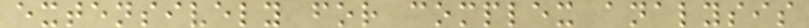extensively for complex analysis
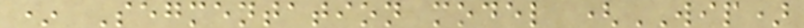* Segmentation model (WIP)
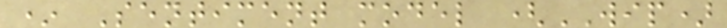* Sentiment model (WIP)
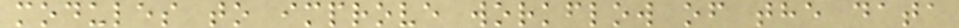modules to improve workflow of the data
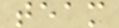team
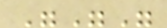"""
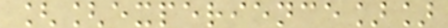[[experience]]
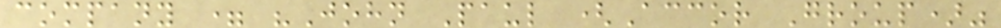company = "John Paul (Accor Group)"
